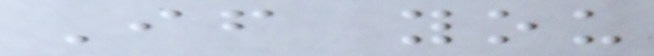If you
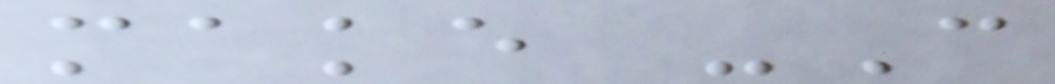make -C
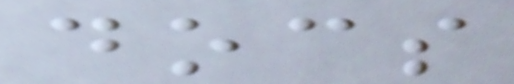docs
